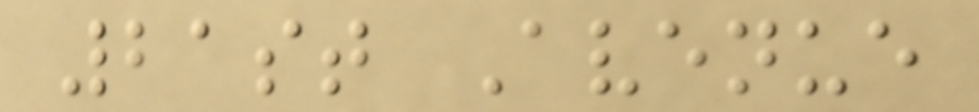21st Avenue
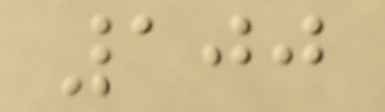100
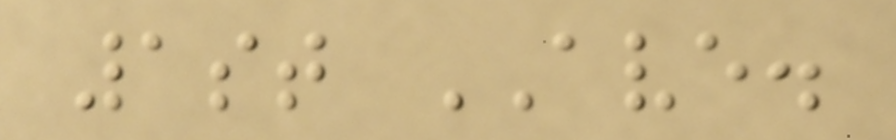1st AVE.
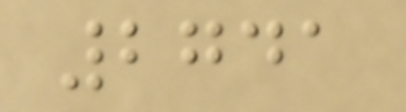2741
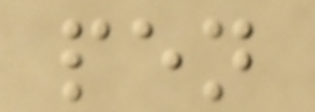pen
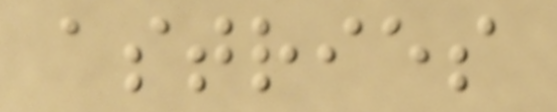astries
